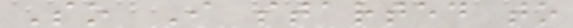So I started to
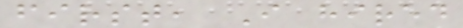first, I hired
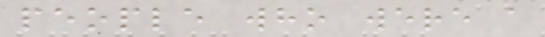people who were a
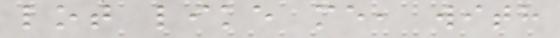lot like me, with
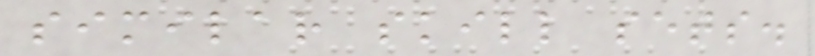similar skill sets.
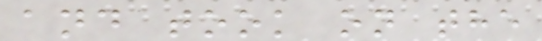and took on the
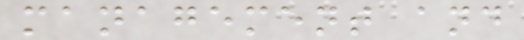management and
